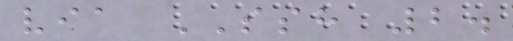via SSH 2.
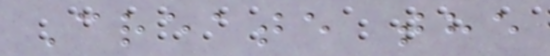Create the
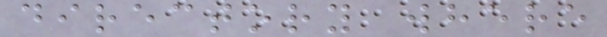directory where
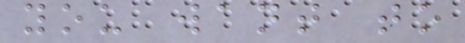you want to
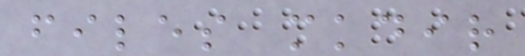files mkdir
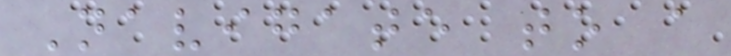Navigate to a
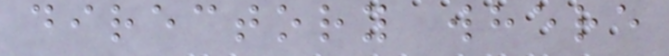directory where
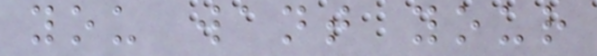you want your
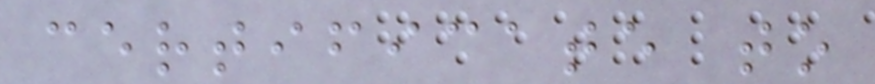certificate to
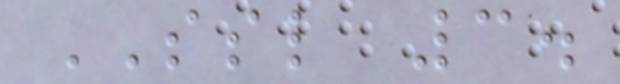SSL 3.
